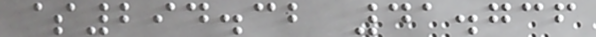$294.32 41.736
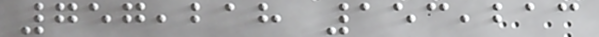757,218 153,213
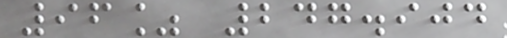96% 247.904
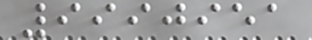9990951
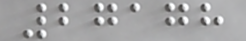27178
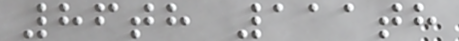86th 111th
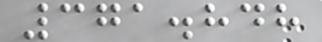371.848
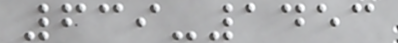639-1453
